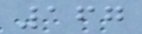167
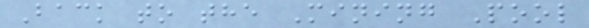Back to the Mining Pool
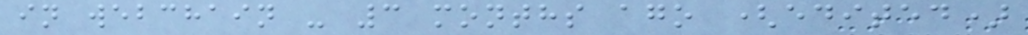in webchain - 3 months ago (edited)
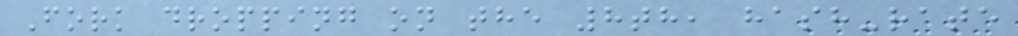Fork dropping on the 8th, hash-rate
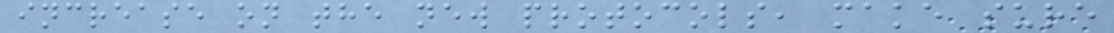increase on the new protocols, make sure
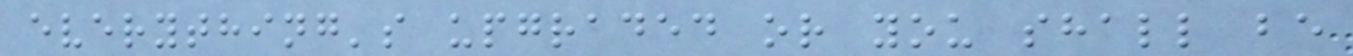everything's upgraded or you shall be
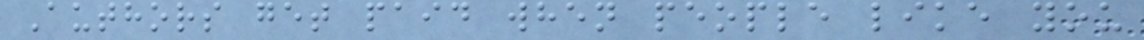Authors get paid when people like you
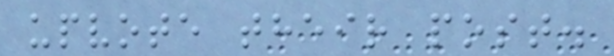upvote their post.
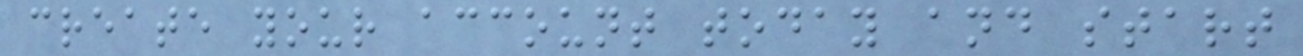create your account today and start
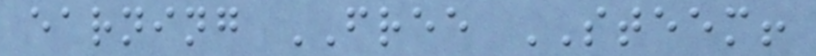earning FREE STEEM!
